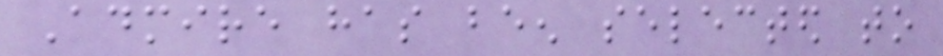Admire has been selected to
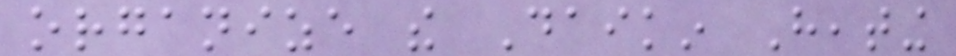organize the Daikin Heating
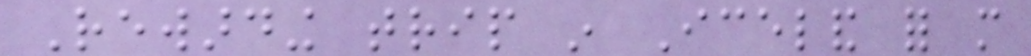Rewarding trip in Iceland for more
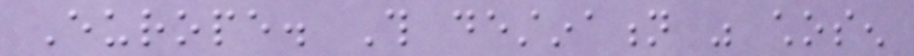Europe. This destination was chosen
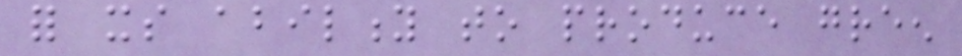for its ability to produce green
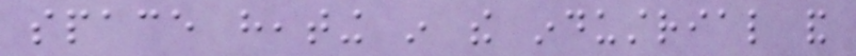space heating in the industrial and
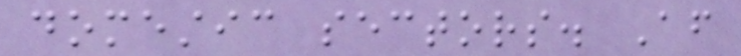domestic sectors. After
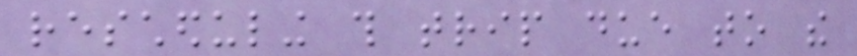rescheduling this trip due to the
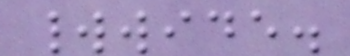worldwide.
